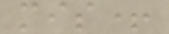mis+
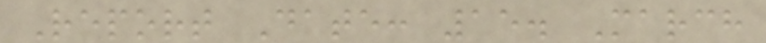Report Date: 15. March
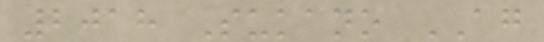2018 Sukano AG
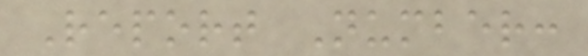Report Number:
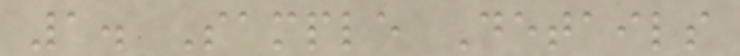1. Sample Details
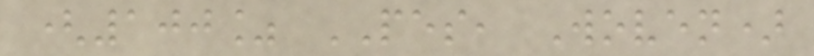(100% PES, Woven)
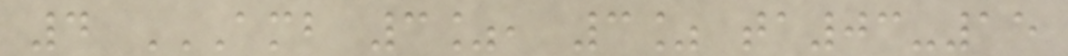4 AMB 3%, 3% TA03-15
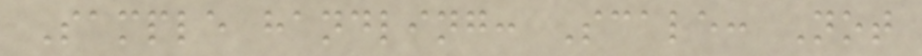Sample handling: Scale: Not
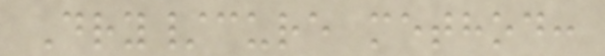Dry/cure method:
